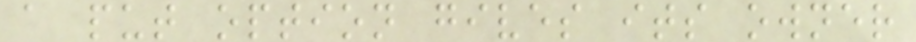a put option gives its owner
